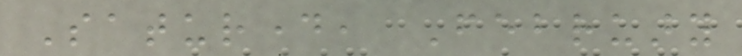Saturday, February
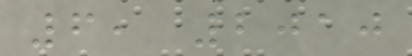6, 2010
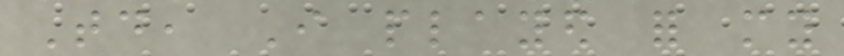Today, I played for my
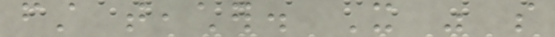first teacher. It was so
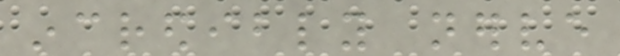incredibly nerve
